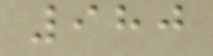980
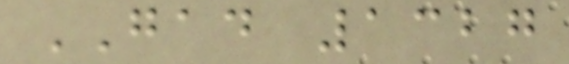GAD 1327
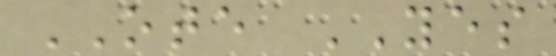OTE YES
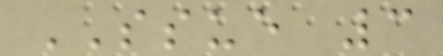SSUE 3
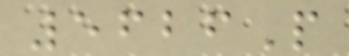5626P
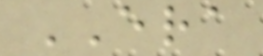ERA
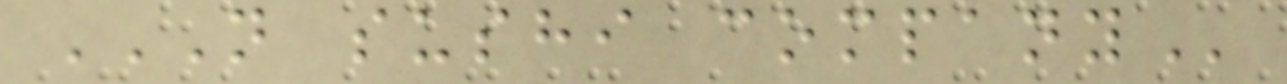N SUSHI COMPANY
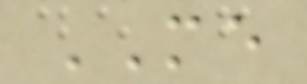ME
